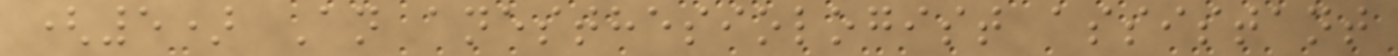(5) An anesthesiologist assistant
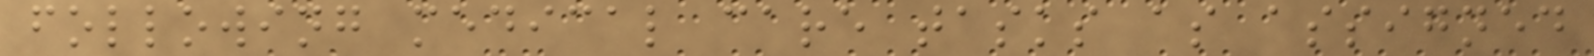following medical care tasks as assigned
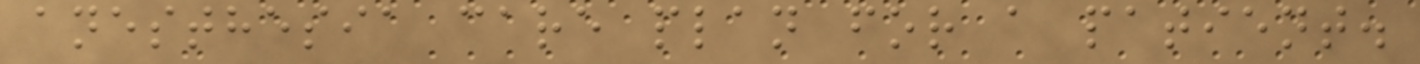anesthesia care plan for a patient.
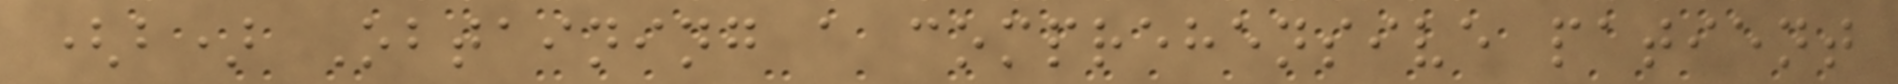(b) Obtaining a comprehensive patient
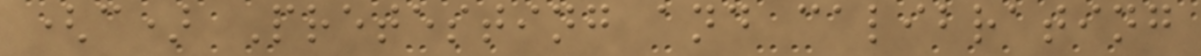(c) Pretesting and calibrating
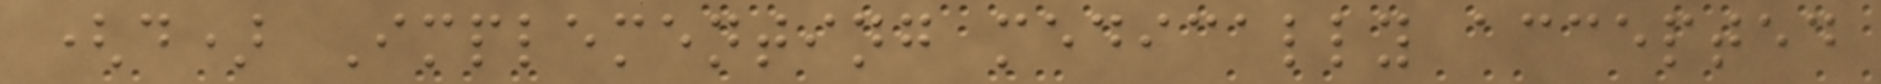(d) Implementing medically accepted
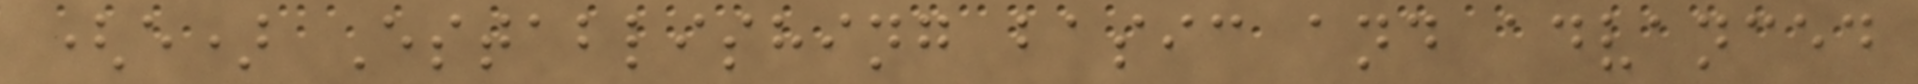(e) Establishing basic and advanced
